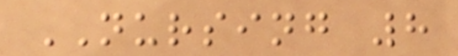NURSING 8
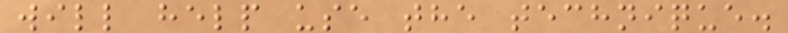will help use the technique.
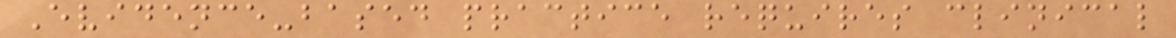Evidence-based practice requires clinical
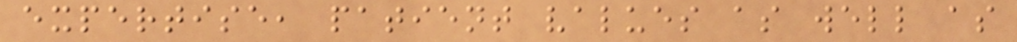expertise, patient values as well as
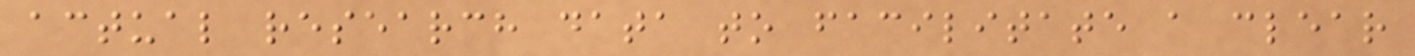actual research data to facilitate a clear
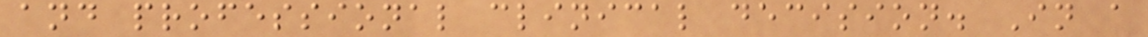and professional clinical decision. In a
